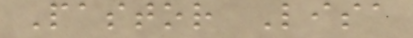Pastor Lisa
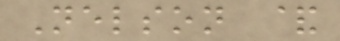Nelson &
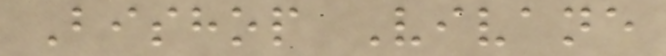Bishop Vivane
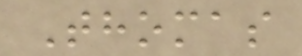Thomas
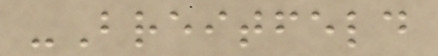-Breitfeld
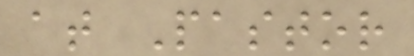at Pastor
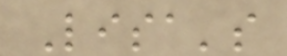Lisa's
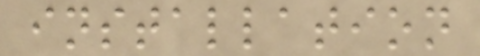installation
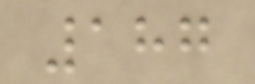187
